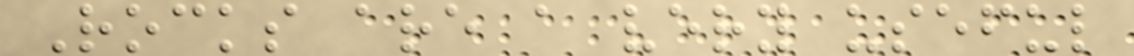Rocks are a very useful
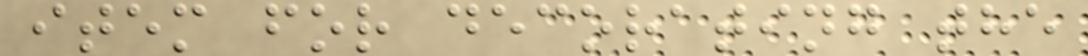item for decorating the
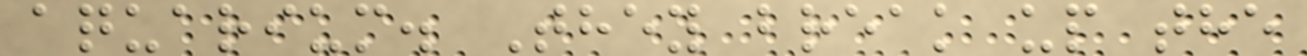aquarium. They break up the
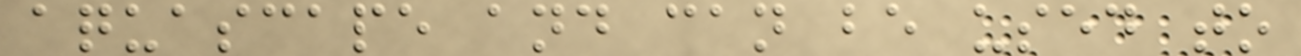aquascape and can be used to
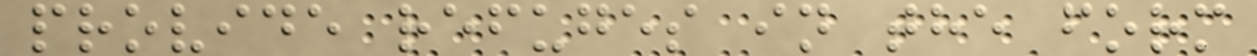provide refuges in the form
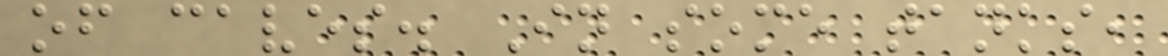of caves. In some tanks,
